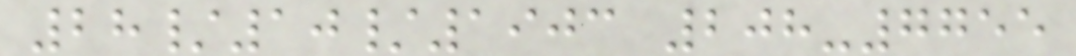28/10/1903 208-7755
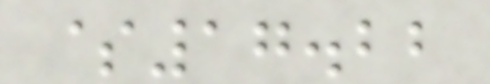$17.22
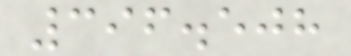396.508
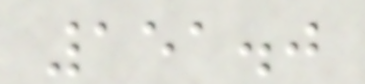151.0
